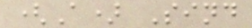(A) Sind
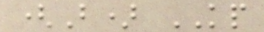(B) KP
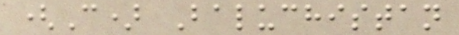(C) Baluchistan
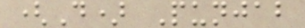(D) Punjab
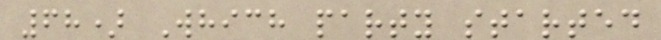68) Which party started
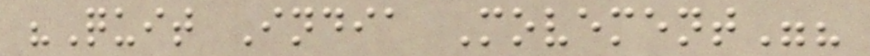"Quit India Movement"?
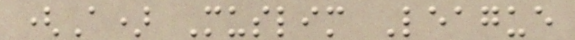(A) Muslim League
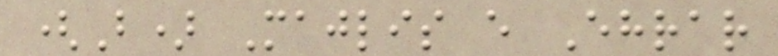(B) Majlis e Ehrar
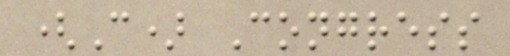(C) Congress
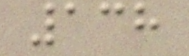138
